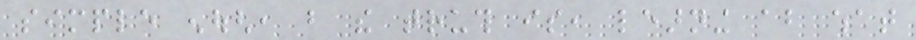simple enough, but the truth is, learning about what
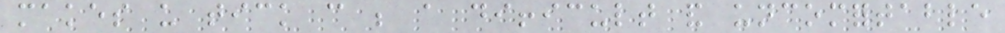makes us tick can be a difficult and uncomfortable
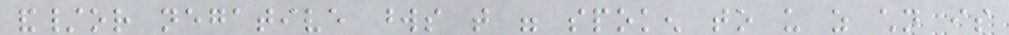and/or negative words that were spoken to us as children is
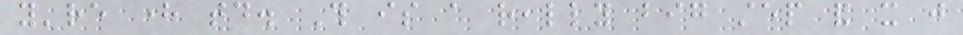you're here today. This is a really big step and it just
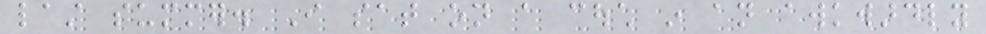last summer. I sat on a couch in an awkwardly
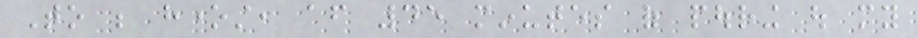To be honest, after 45 minutes of pouring out my
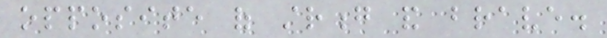opposite of strong and brave.
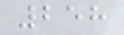258
